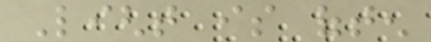Light is often
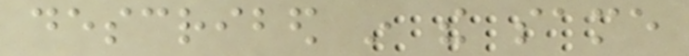described in the same
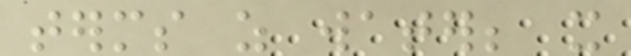terms as water; it
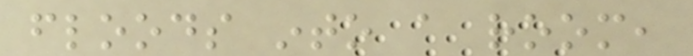floods into a room,
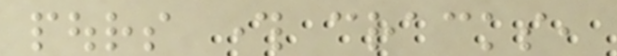pours through cracks,
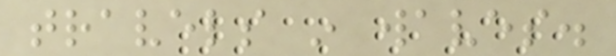travels in waves.
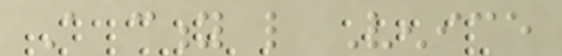A city like Venice
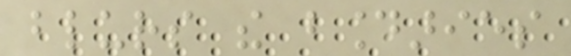blurs the boundaries
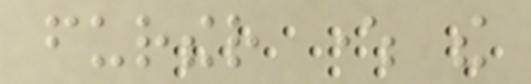further where the
